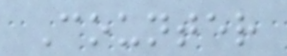Counter
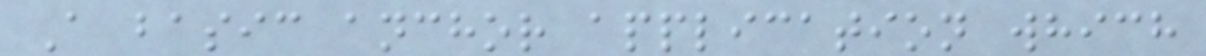A basic anchor application which
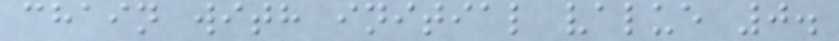chain with initial value 0.
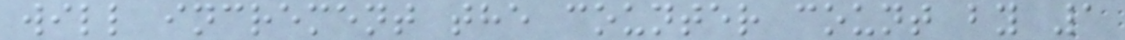will increment the counter count by 1
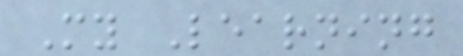My Learning
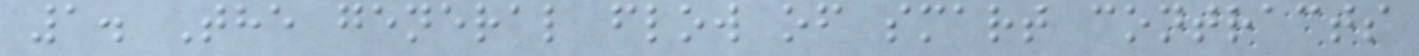1. The general flow of smart contracts
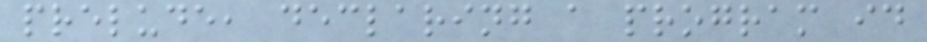prelude, declaring a program id
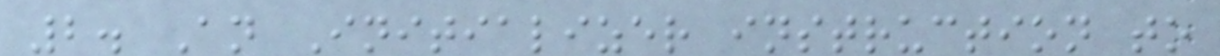2. An Initializer instruction to
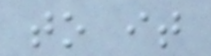to it
